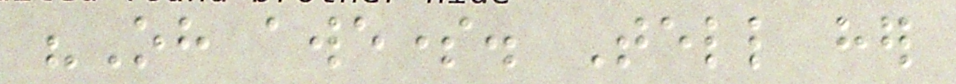"Oh awesome. Tell her
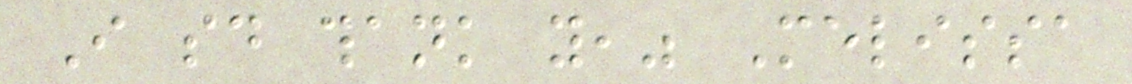I said thank you," Melissa
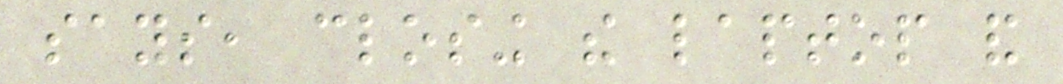says, closing the laptop and
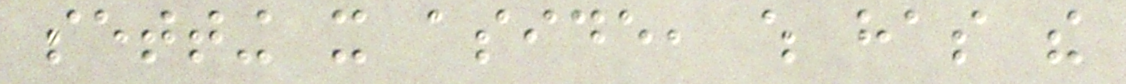setting it aside, which has the
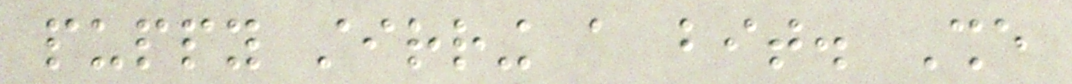puppy stirring a bit. She
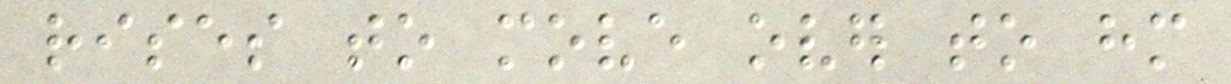rises to move over to him
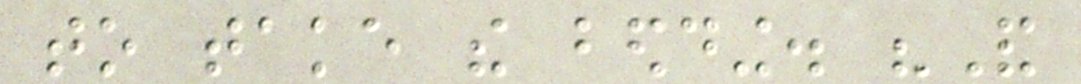to take the bedding. "And
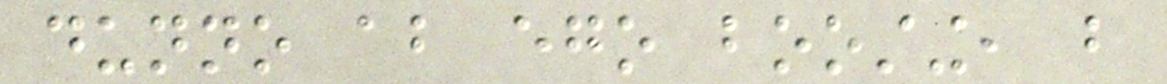dunno about ego boosting, but
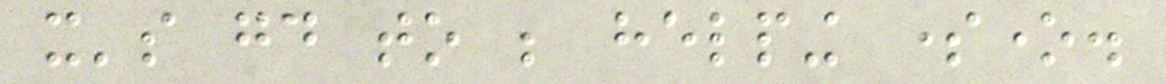it's good to be helping someone.
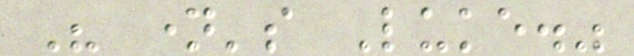His name's Luke."
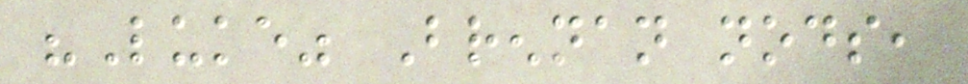"Luke" Brennan nods,
